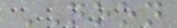NOON
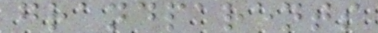grandparents
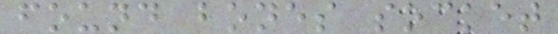found bones socket
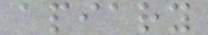apiary
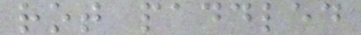rot paddled
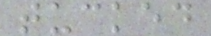tucked
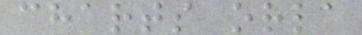charts orla
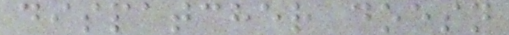dispatcher doesn
